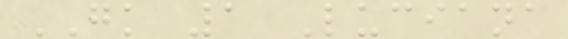GK 1 Luciana
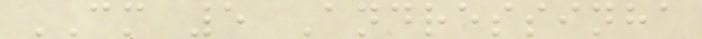CM 5 Andressinha
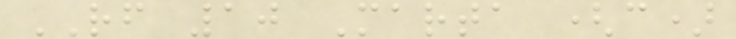RF 10 Marta (c)
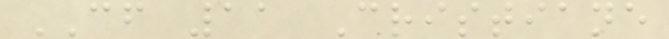CF 11 Cristiane
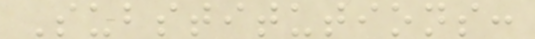Substitutions:
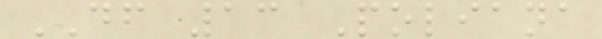DF 13 Poliana
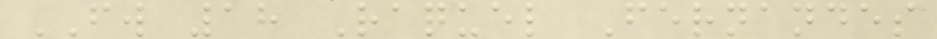FW 18 Raquel Fernandes
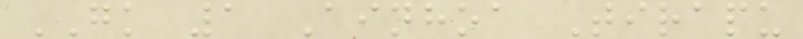GK 1 Ainhoa Tirapu
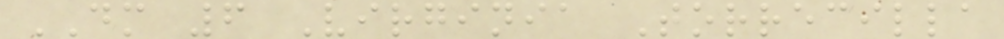DM 6 Virginia Torrecilla
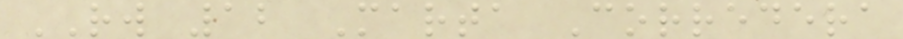RW 12 Marta Corredera
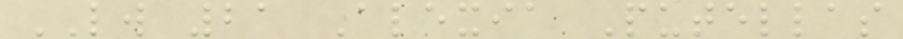LW 21 Alexia Putellas
